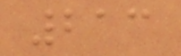213
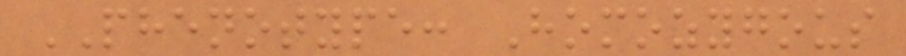PHENOTYPE: Homozygous
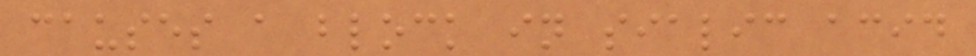causes a block in sialic acid
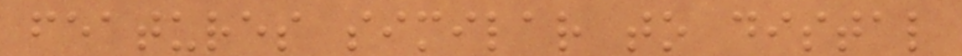features similar to distal
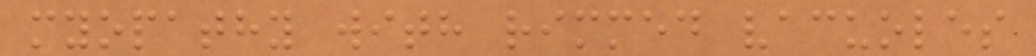myopathy with rimmed vacuoles
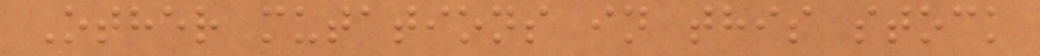Other mutations in this stock
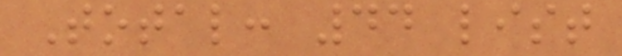Total: 44 list
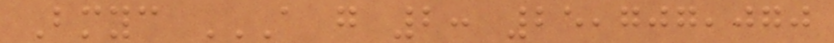Bmyc A G 2: 25,707,070
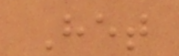Het
